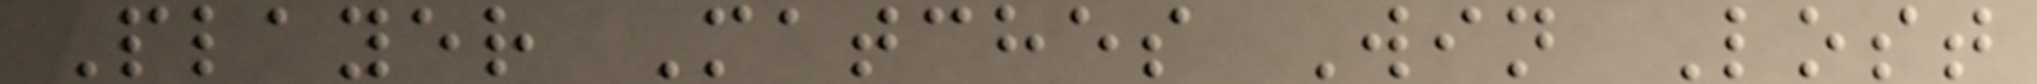Player Matches Win Lost
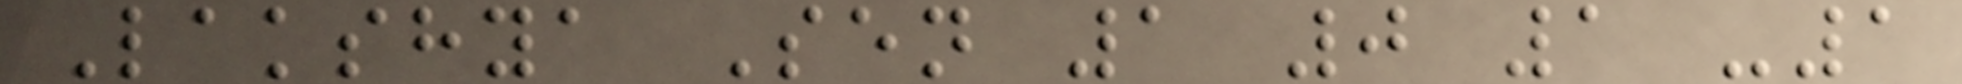Lakshya Sen 1 0 1 -1
